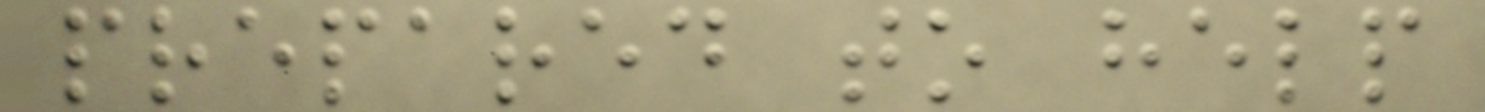prepared to help
